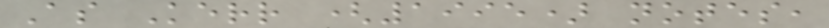As Kerr (1995) notes,
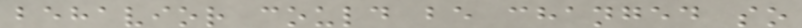behavior could be changed so
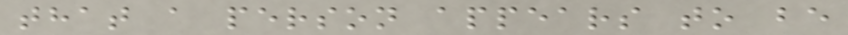that a person appears to be
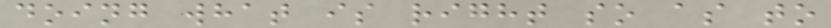doing what is right so as to
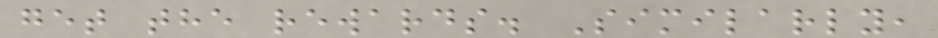get the rewards. Similarly,
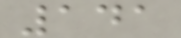141
